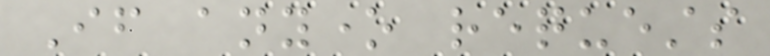If anyone requests
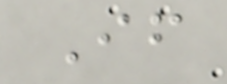If
